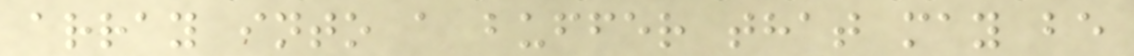array into a buffer that may be
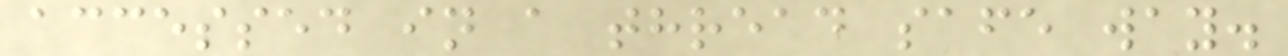accessed in a thread safe way.
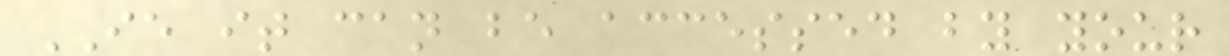IE it can be accessed by your
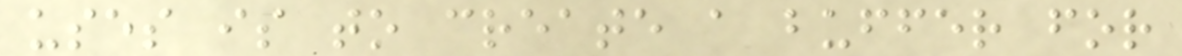uses is to create a buffer for
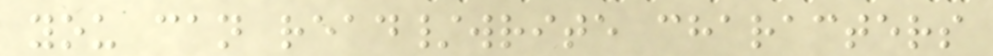you can read/write characters
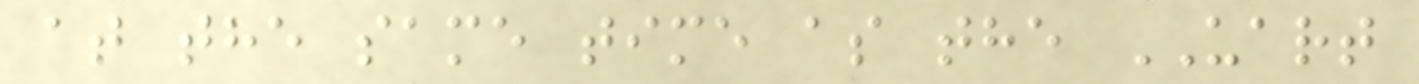at the same time as the UART
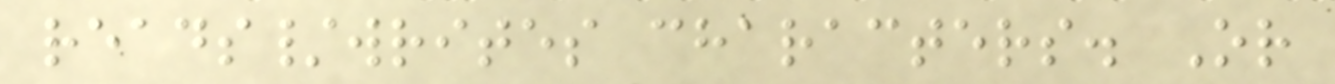reads/writes characters. Or
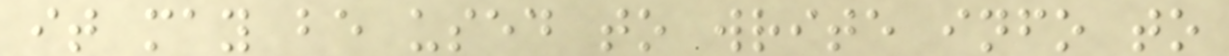it may be used to write info to
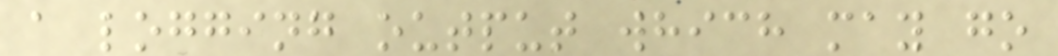a logging output which may go
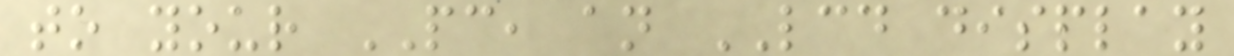to your PC, an LCD display
